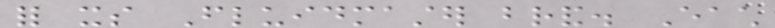for its Fluidmaster brand. Each
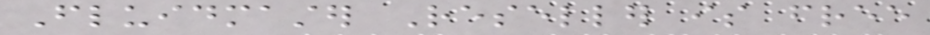Fluidmaster Reseller is free
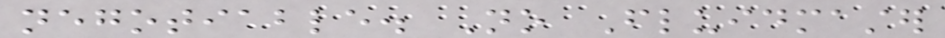negotiable. No Fluidmaster
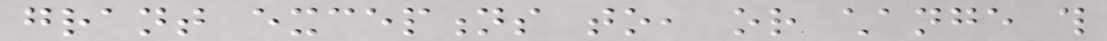grant exceptions to, or change this
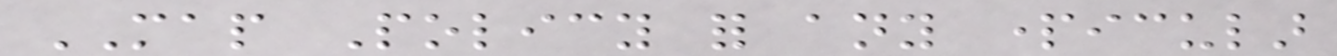MAP Policy for any particular
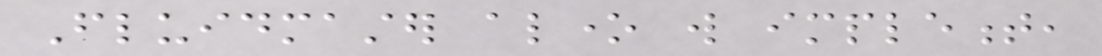Fluidmaster alone will implement,
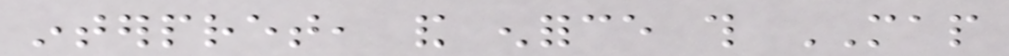interpret, and enforce this MAP
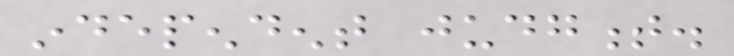independent judgment.
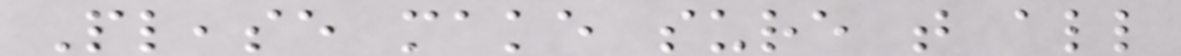Please make sure that all
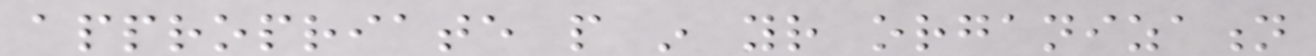appropriate people in your organization
